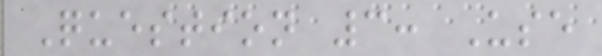Question 3: Use
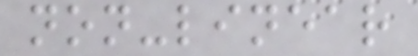non-linear
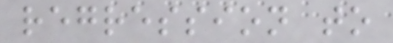regression to
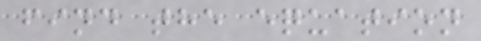find the equation
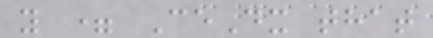y = CeDx that
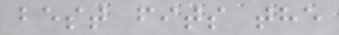best fits the
